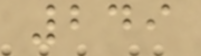249
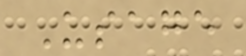Usage
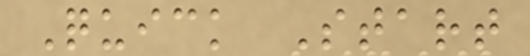Quick Start
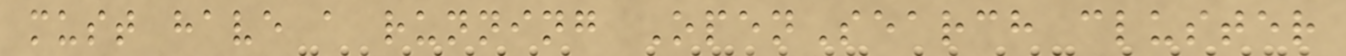must have a running OpenSearch cluster
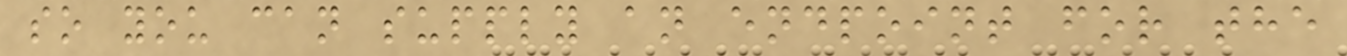so you can supply an endpoint for the
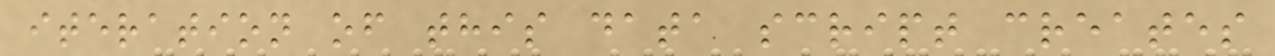iteration of this data script creates
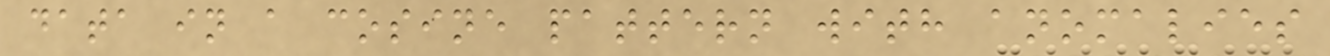data in a cosine pattern with anomalies
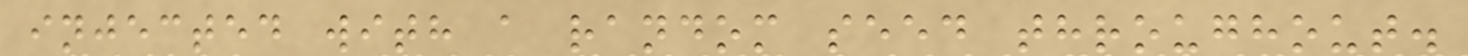injected with a random seed throughout.
